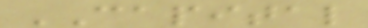CAPITAL
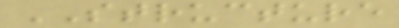STRUCTURE
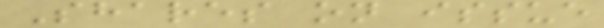Shares on issue
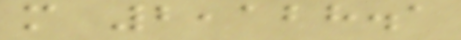m 2,128.1
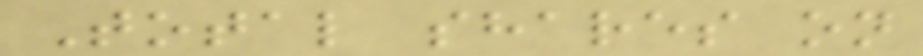Total shares on
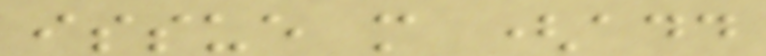issue m (add
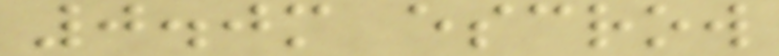0.0m escrow
